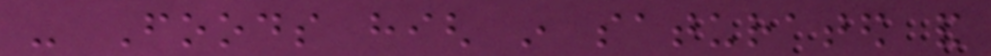- Foods high in saturated and
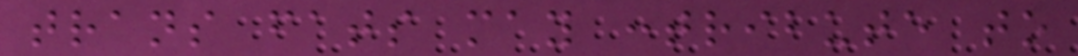trans fats may contribute to
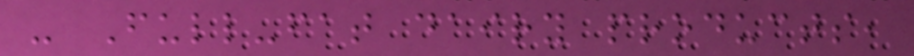- Full-fat dairy products,
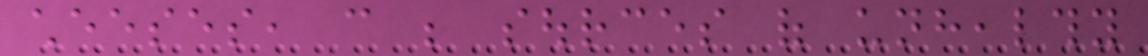cheeses, can be sources of unhealthy
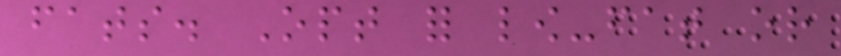fats. Opt for low-fat or
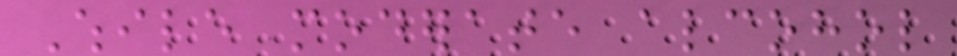While moderate alcohol
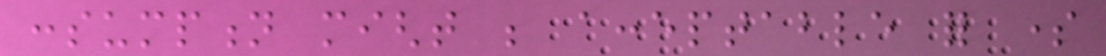consumption might be acceptable for some
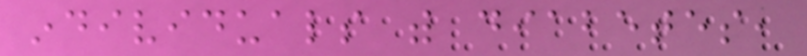individuals with diabetes,
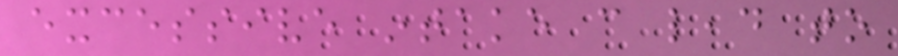excessive intake can lead to
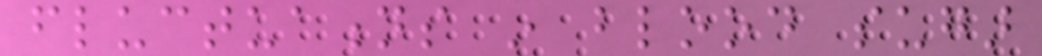fluctuations in blood sugar
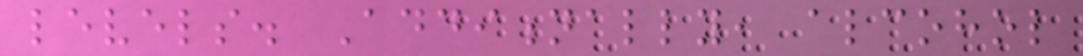levels. Additionally, alcohol
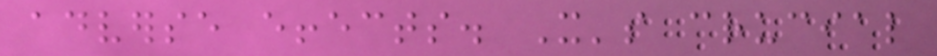adverse effects. It's crucial
